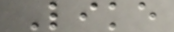Like
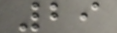29
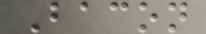Bacon
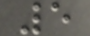5
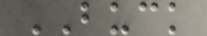BUCK
